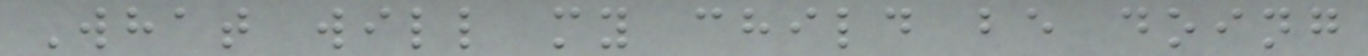What will my child be doing
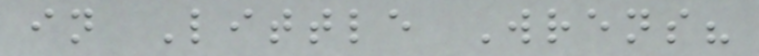in Little Wrens?
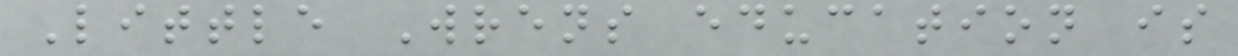Little Wrens education is
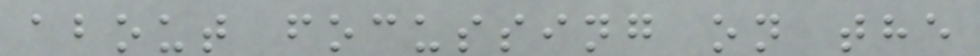about focussing on the
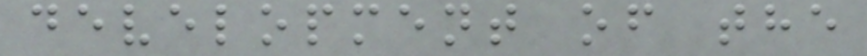development of the
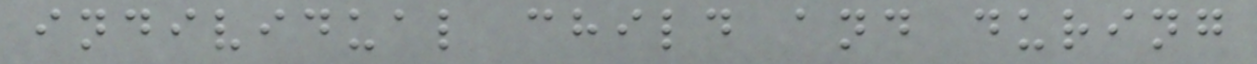individual child and during
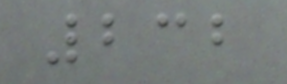232
